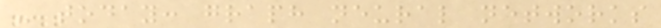- today: graph neural networks
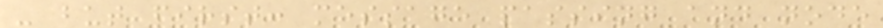- but first: message passing and node
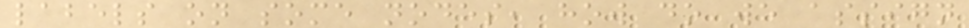labels on some nodes, how do we assign
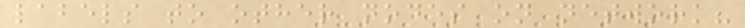labels to other nodes on network?
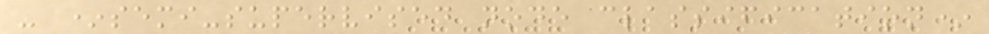- *semi-supervised node classification*
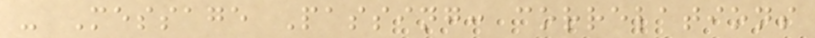- Message Passing: correlations
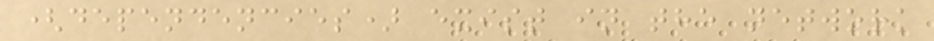(dependencies) exist in the network
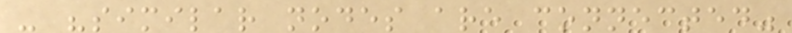- "similar nodes are connected"
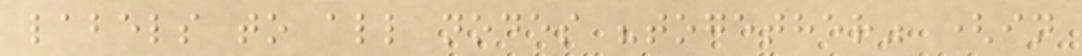labels to all nodes "together" (in
